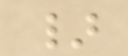}
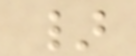}
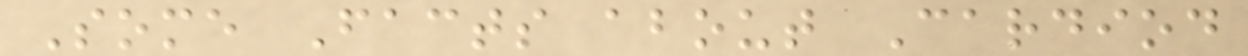Some Facts about Cardiod
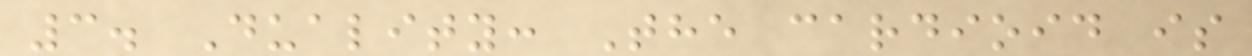3. Duality: The cardioid is
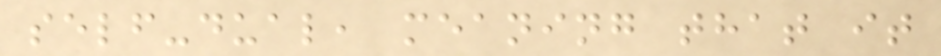self-dual, meaning that it
